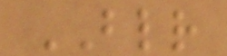BLR
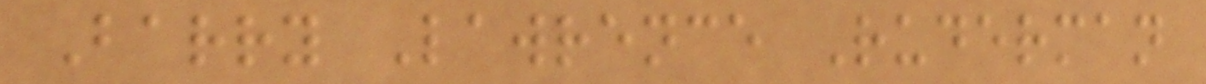Barry Lawrence Ruderman
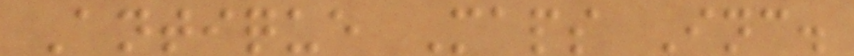Antique Maps Inc.
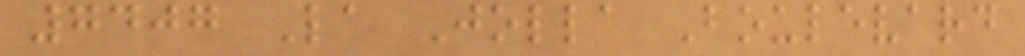7407 La Jolla Boulevard
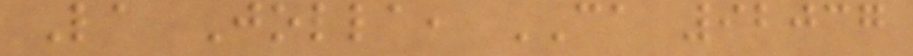La Jolla, CA 92037
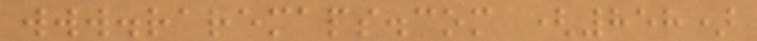www.raremaps.com (858)
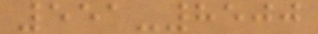551-8500
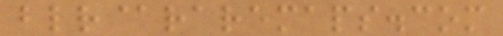blr@raremaps.com
